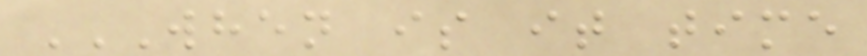WHEN IS IT TIME
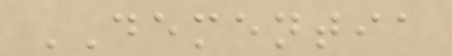DEMENTIA
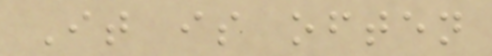It is often
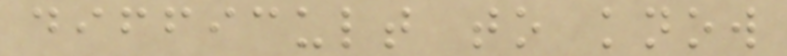difficult to know
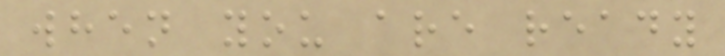when you are ready
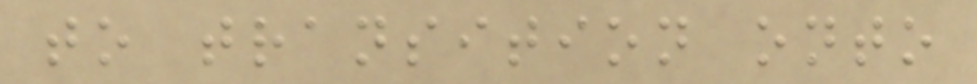to transition onto
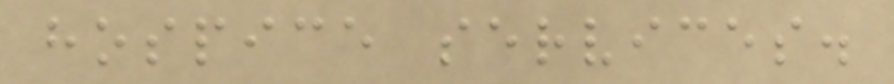hospice services.
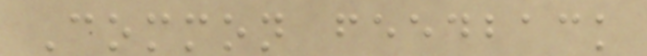Common feedback
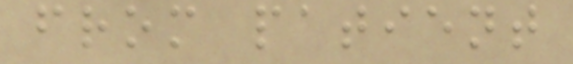from patient
